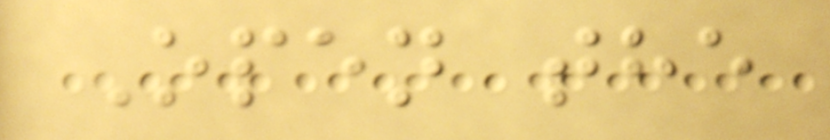Open the
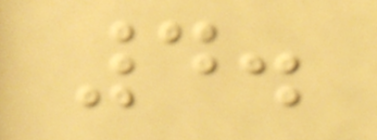4.
